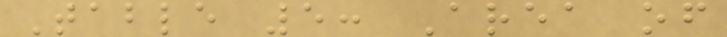Table 5: Area of
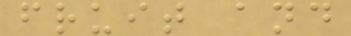fruit and
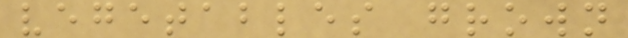vegetables grown
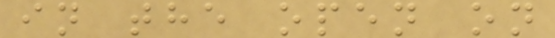in the open on
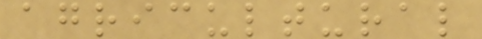agricultural
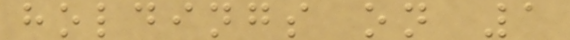holdings on 1
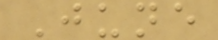June
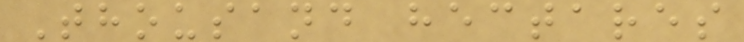Thousand hectares
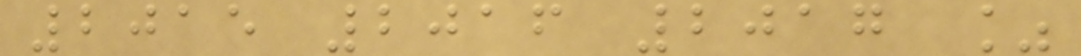2015 2016 2017 %
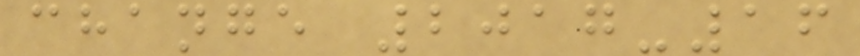change 2017-16
